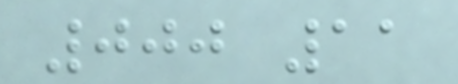000 11
